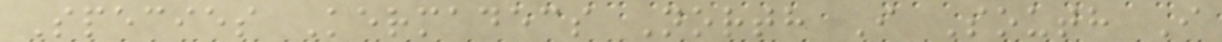Species Kermadecs North I South I
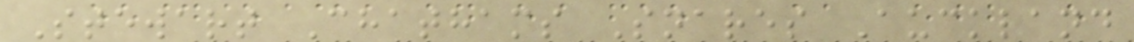Stewart Chathams Snares Auckland
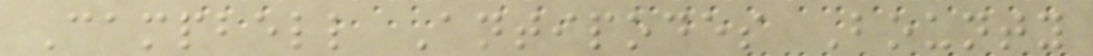Campbell Antipodes Bounty
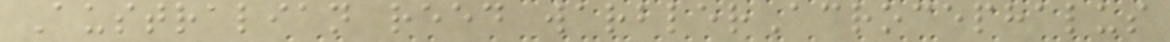Australian reed warblerAcrocephalus
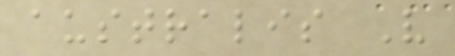australis V
